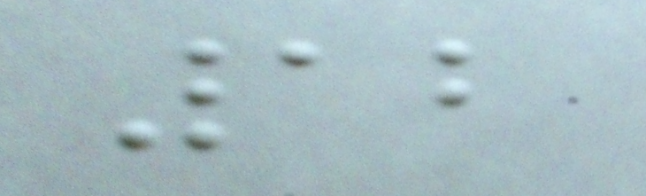12
